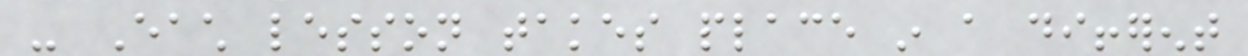- Each lesson takes place in a different
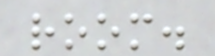room.
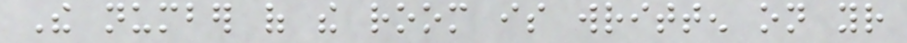The number of the room is written on your
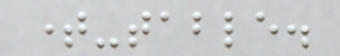time-table.
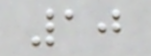10
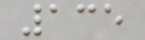135
